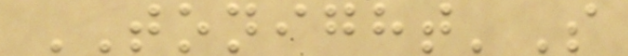TONIGHT'S
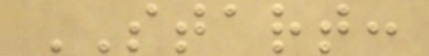START:
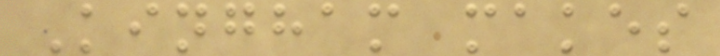Kingham makes
